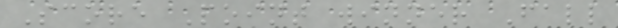Score Point winner Fall
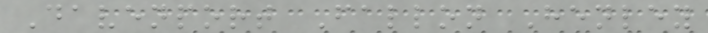Davenport Fallon Henley
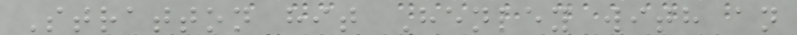Stratton hit Henley with an
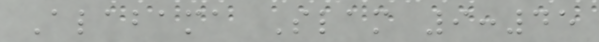Alabama Slam 9:45
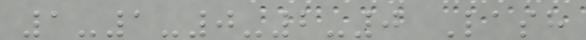1-1-0-2-0 Lash
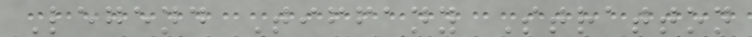Legend Tiffany Stratton
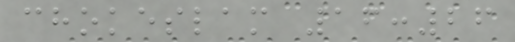chokeslam 16:26
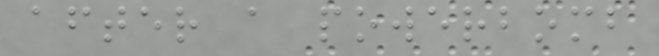after a powerbomb
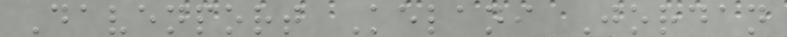Davenport Kelani Jordan
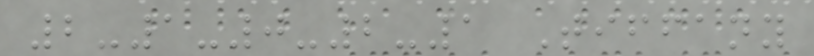2-1-0-2-1 Tiffany
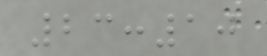23:10
